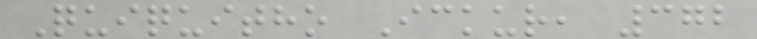Quiquitho Ickur, 372
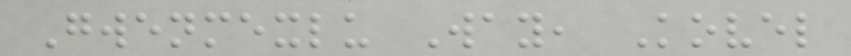Gwenmexlu Way, Kovel
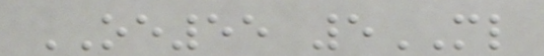OE55 5ML
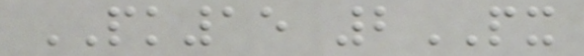PK15 2PX
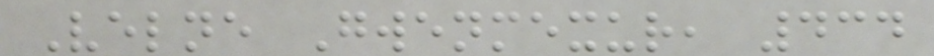Velne Gwenmexur, 434
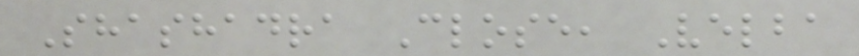Shashadra Close, Velba
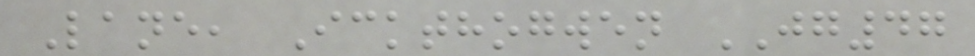Lane, Ickthogwen JG47
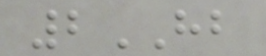2HB
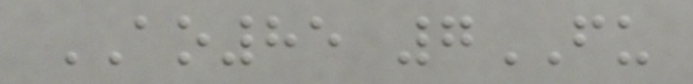AO85 7FU
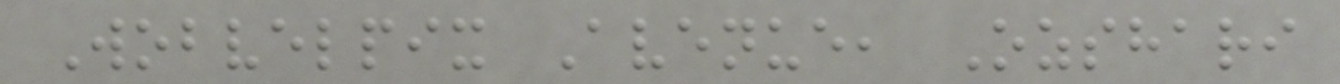Wobvelpix Avenue, Ozshari
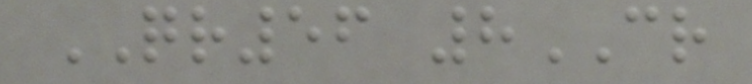QR56 8CR
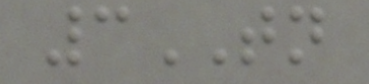3TN
